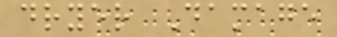dryer Damage
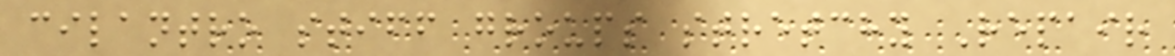cilantro stiff groups stretchy Repair
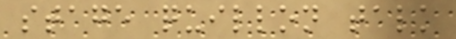stage quillon talk
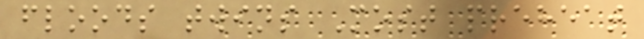floods twins Most preheat
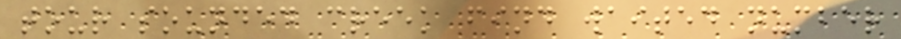tour sounded creek find waited number
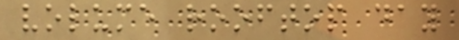volume rooftop day
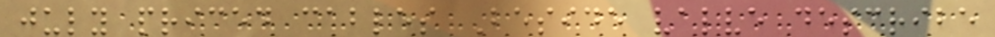july priced cables Beside valve describe
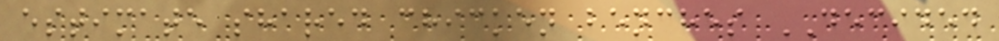estimate shared chicken benches DECIDED
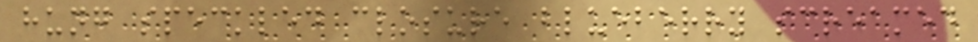hung speckled closure blueberry screamed
